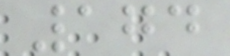174
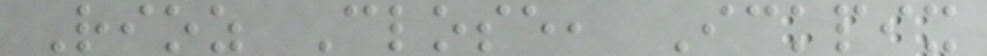Rioz Close, Ickpix
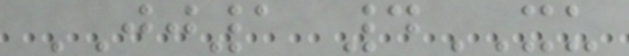JJ1 4XU
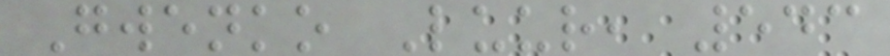Gwenko Luur, 543
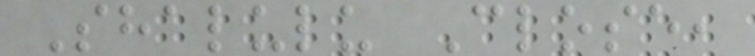Shalulu Close,
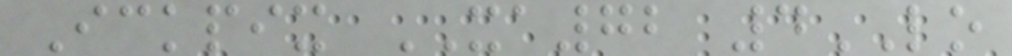Ickpix XA72 4LO
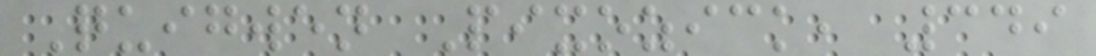Quigwen Pixozick, 349
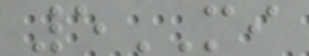5MI
